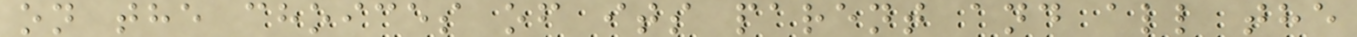on the choices of its parent and all the
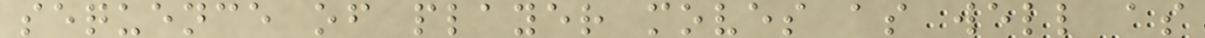sequence of player moves as well as
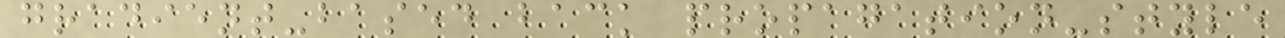gradient-based back propagation-style
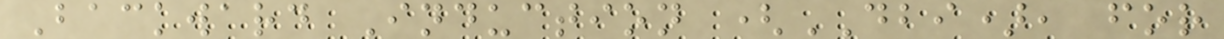Backward Induction (DBI), for
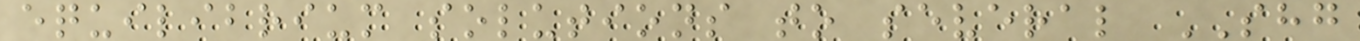equilibrium solutions to several SHG
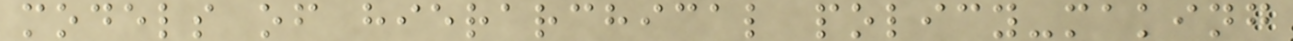models of hierarchical policy-making
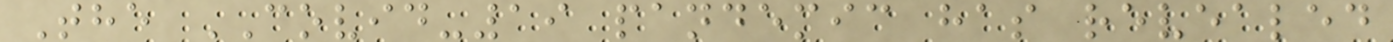The COVID-19 pandemic has revealed
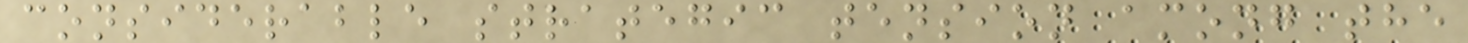considerable strategic tension among the
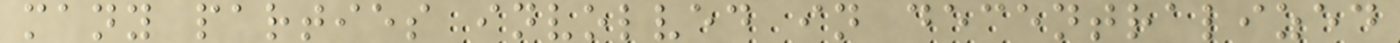many parties involved in decentralized
